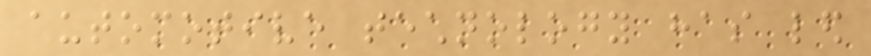automotive technology has led
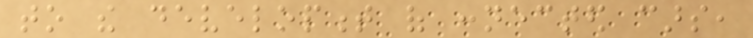to the development of connected cars,
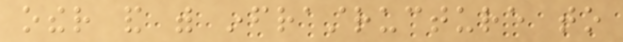other and with infrastructure to
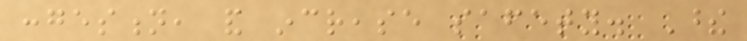congestion, and increase safety. These
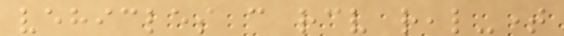vehicles can receive real-time
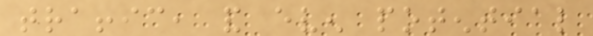traffic, and even potential
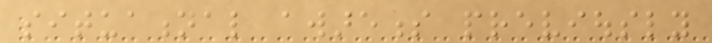situational awareness previously
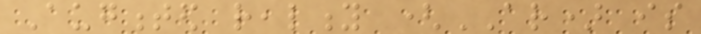Augmented reality (AR) is
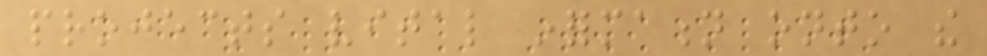projects vital information onto the
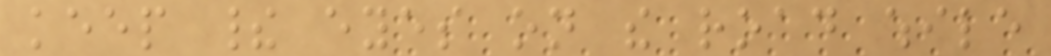keep their eyes on the road while
